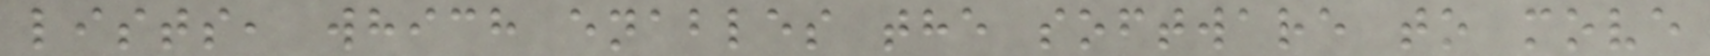lists, which enables the software to move
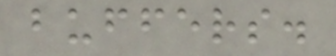buffers.
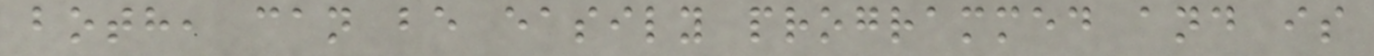both, can be easily programmed and is
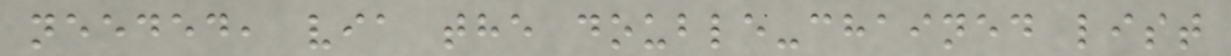needed, via the double-chained list
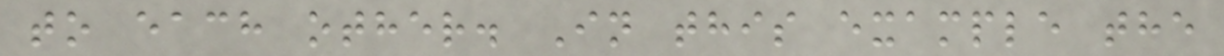to each other. In this example the
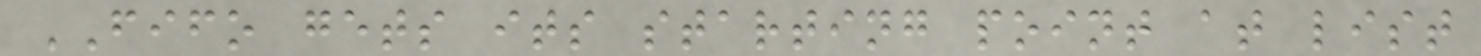FIFO gets its starting point at list
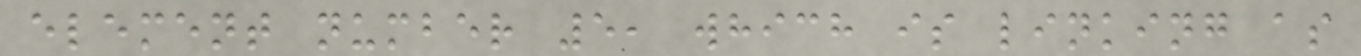element number 5, which is linking as
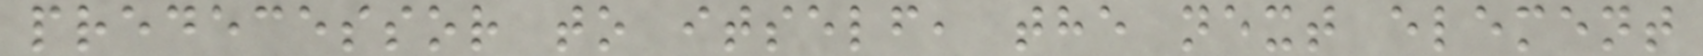predecessor to itself, the next element
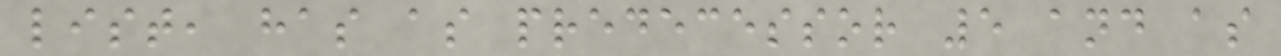list, has as predecessor 5 and as
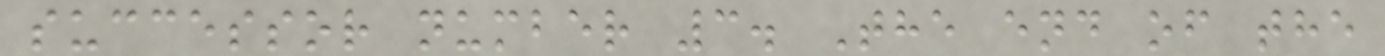successor number 3. The end of the
